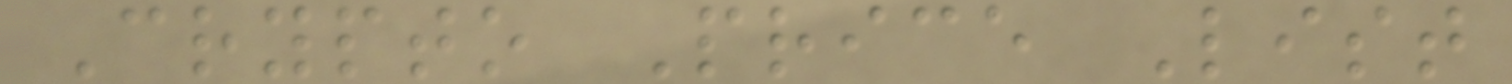Crypto Price List
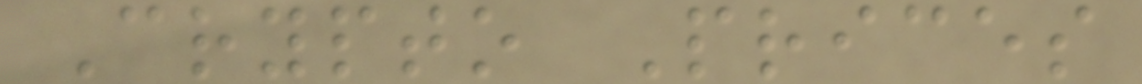Crypto Prices
